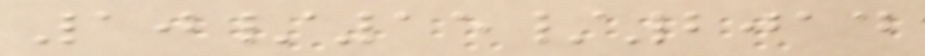10/15/2014
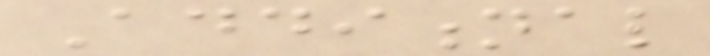Additional
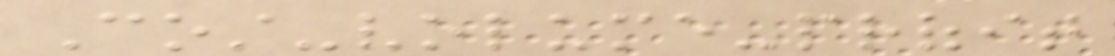Cost-volume-profit
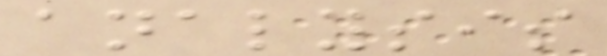analysis
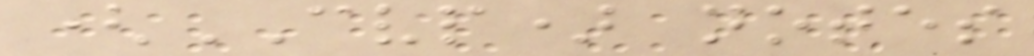(CVP) notes
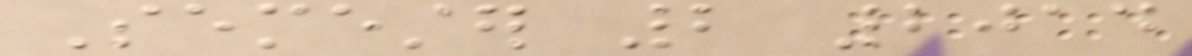Semester 2 2014
